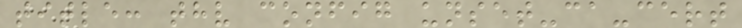title: thv config unset-ca-cert
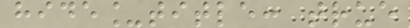hide_title: true
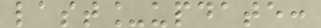last_update:
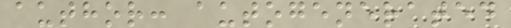author: autogenerated
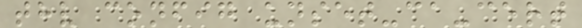thv config unset-ca-cert
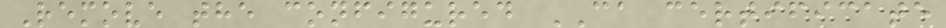Remove the configured CA certificate
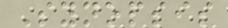Synopsis
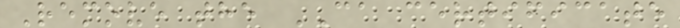Remove the CA certificate
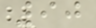90
